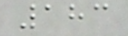183
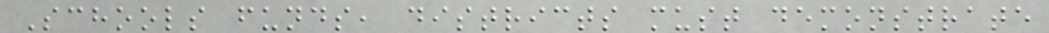Schools funds, districts must demonstrate
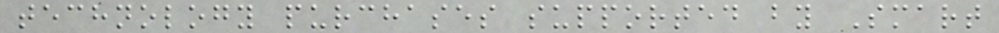technology purchases supported by Smart
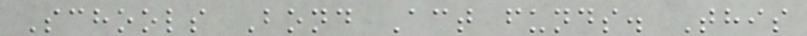Schools Bond Act funds. This
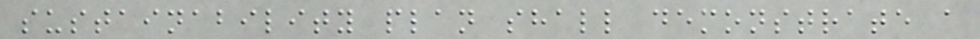sustainability plan shall demonstrate a
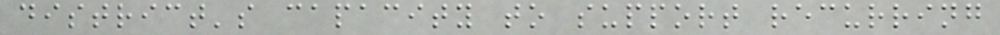district's capacity to support recurring
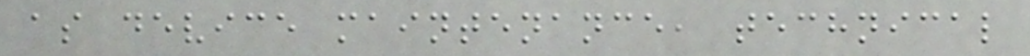as device maintenance, technical
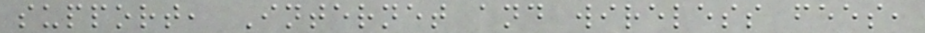support, Internet and wireless fees,
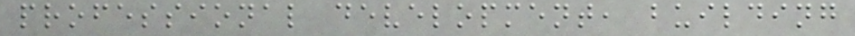professional development, building
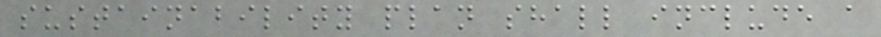sustainability plan shall include a
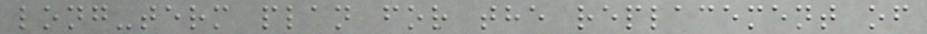long-term plan for the replacement of
